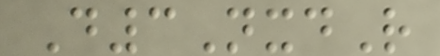D3NxdR
